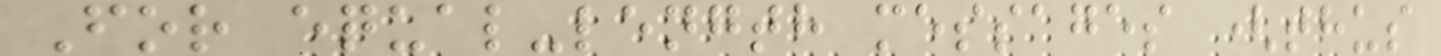For equal-length messages (thus
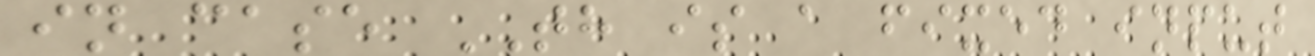in case TH is a fixed input
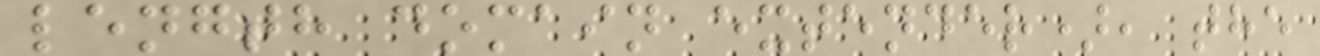length domain extender), the
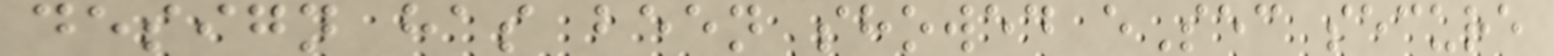design has been showed eSec secure
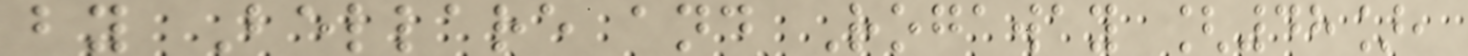by Bellare and Rogaway [48],
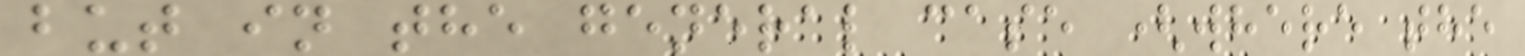but in the general case (where the
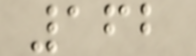162
